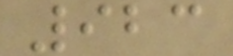923
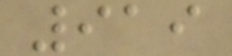919
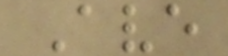Ave
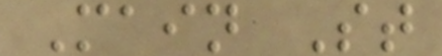Main St
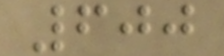600
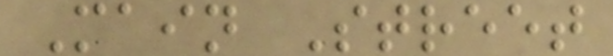Main Street
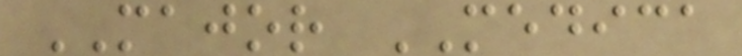MAJOR MEDICA
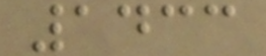1433
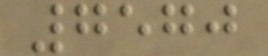7570
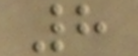8
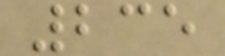235
